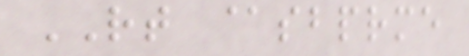RT @sbprme
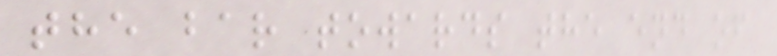the bar towards the end of
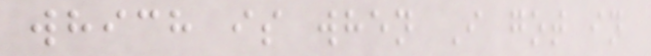which is when I got in
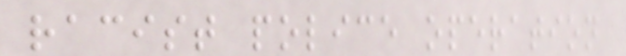racist police operation
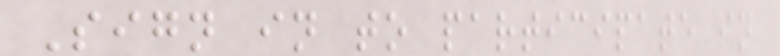Sign in to participate in
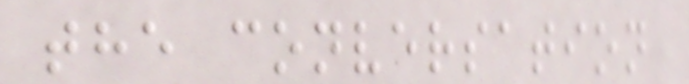the conversation
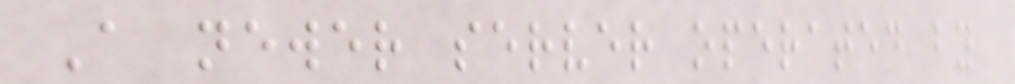A newer server operated by
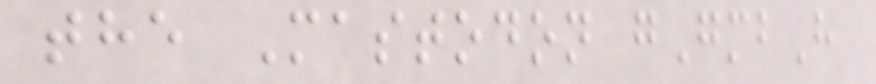the Mastodon gGmbH
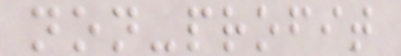non-profit
